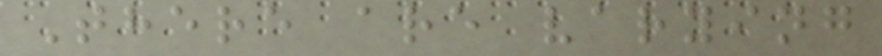There are varying
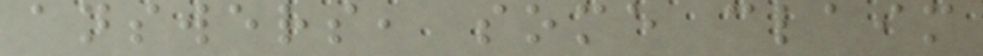answers, some claim
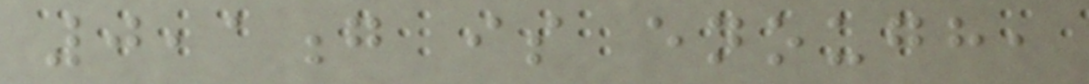0,1g is enough,
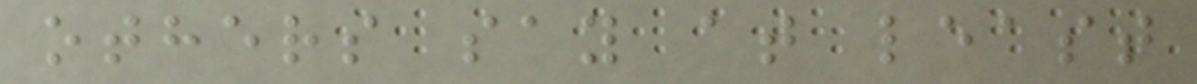others say at least
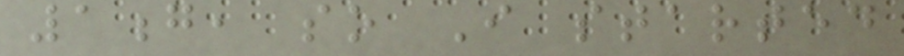1g, so I started
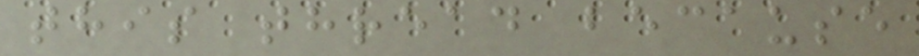this thread because
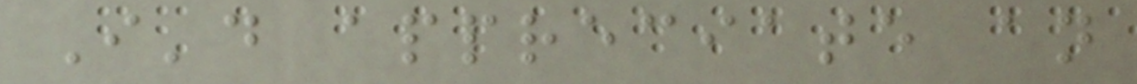I'd appreciate an
